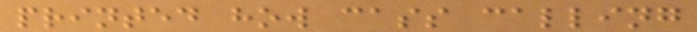printed how cass calling
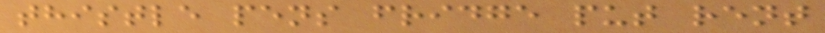thistle pens fridge put rent
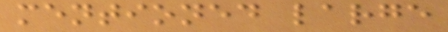mentioned large
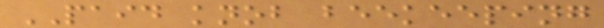PAID knob beekeeping
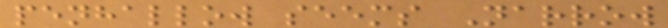penhallow seems Narrow
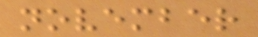november
